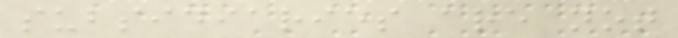subsidiaries are not
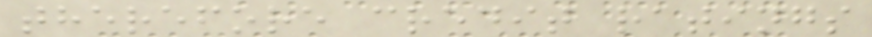therefore credit ratings
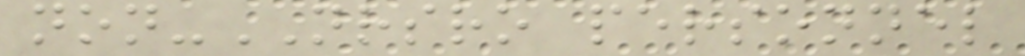non-NRSRO personnel
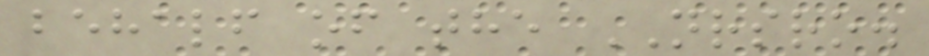behalf of the NRSRO.
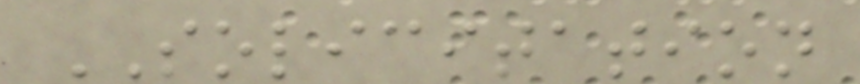SOLICITATION
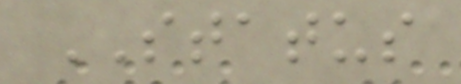STATUS
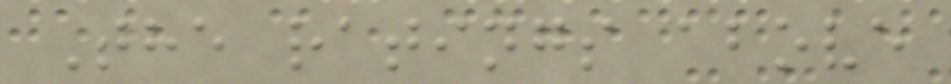The ratings above
